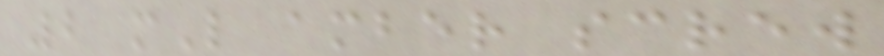2 mL amber screw
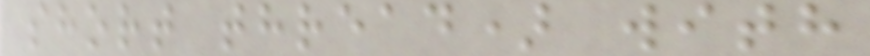short thread) with
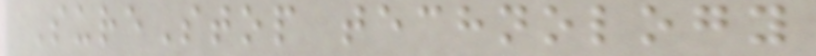SureStop technology
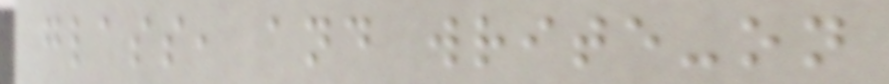glass, and write-on
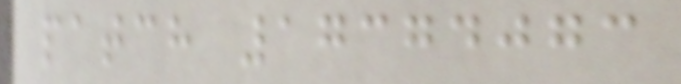patch 17374073
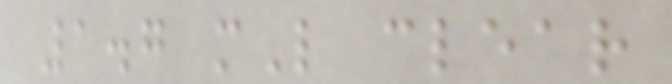1.7 mL clear
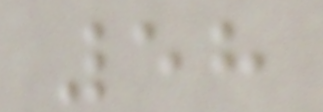58
